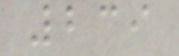239
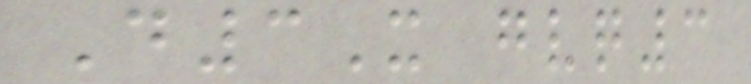D3X gvq3
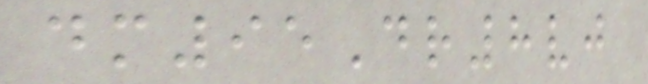dm95Dr8vj
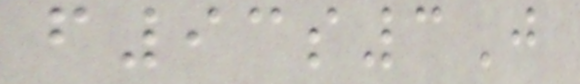f93s3J
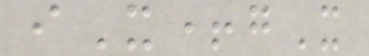iX+gX
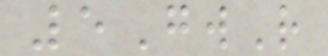5GwR
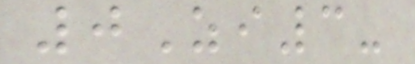0Zi3-
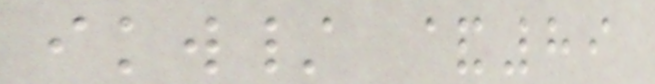ikw/ &89
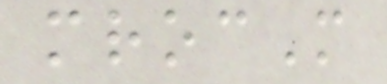mrocM
